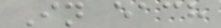In each
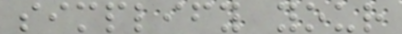simplify your
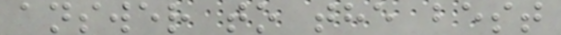answer to the best
